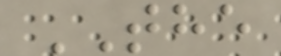THE
